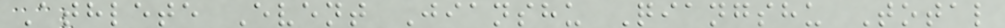Athlete Event Jianshu Qiangshu Total
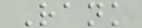Rank
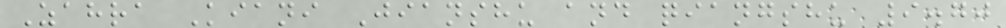Zahra Kiani Jianshu and qiangshu 9.70
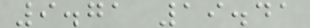9.71 19.41
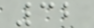32
